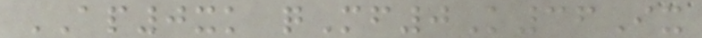AP0xk qMf0K36Ix
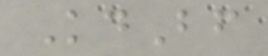KdBf
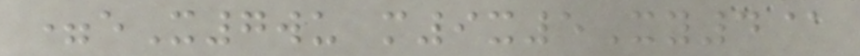=eX7wu m9x5Xy4@
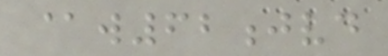@w62jvd
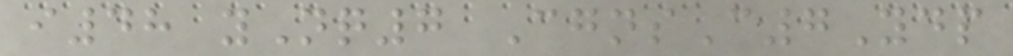i48 yNq7 CgnsC7Ydp
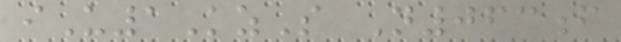iU1KzS N063f
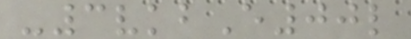-3vkbE00l
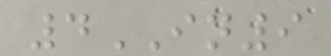4IN9
